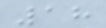18
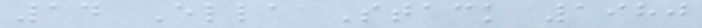14 Ella Stack 1980
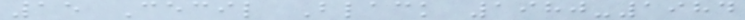15 Cecil Black 1980-1984
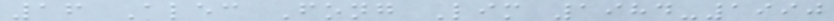16 Alec Fong Lim 1984-1990
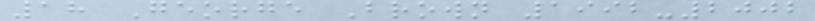18 George Brown 1992-2002
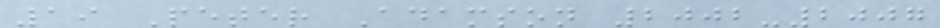19 Peter Adamson 2002-2007
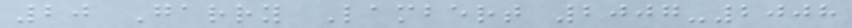20 Garry Lambert 2007-2008
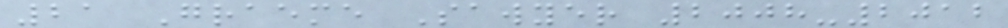21 Graeme Sawyer 2008-2012
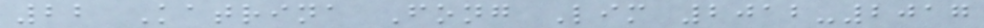22 Katrina Fong Lim 2012-2017
